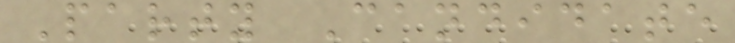Party Candidate
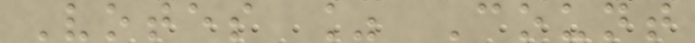Votes % Count
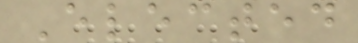Elected
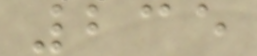235
